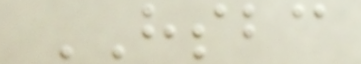HSBC
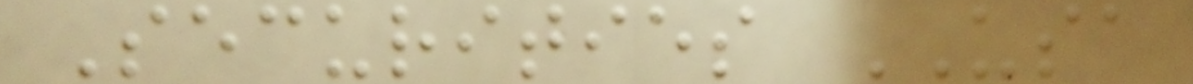Securities USA
